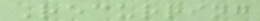Recurring
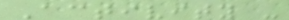Activity -
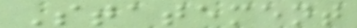Statement
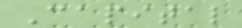Capital
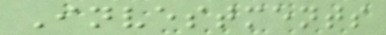Investments
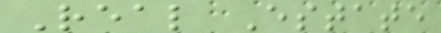Real Estate
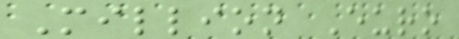Million Euro
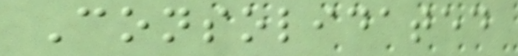Consolidated
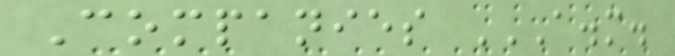Companies A.M.
